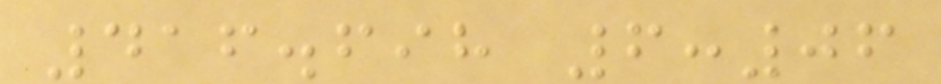416.698 6:06
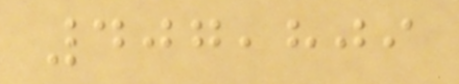407,809
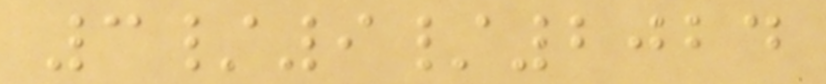3/9/2024
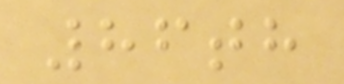86th
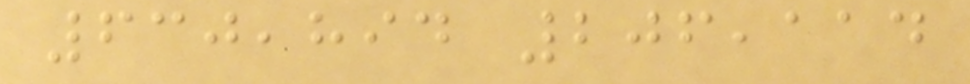630,894 206,114
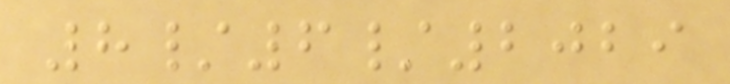8/6/2029
